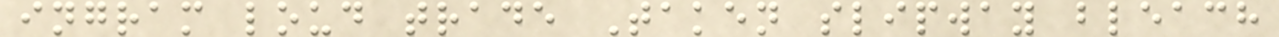ingram loud trade Taken slipway bleach
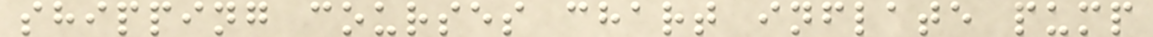shipping courses chart inflate pump
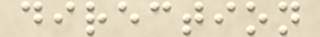direction
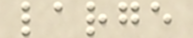large
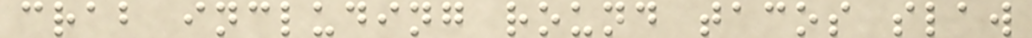crab including round tacos slaw
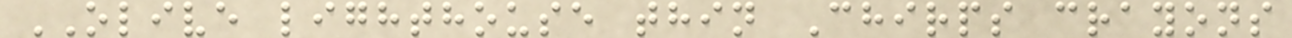OLIVE lighthouse thin Chirps crayons
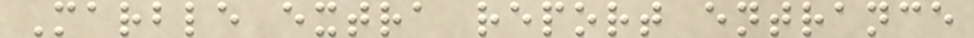Marble extra report entrance
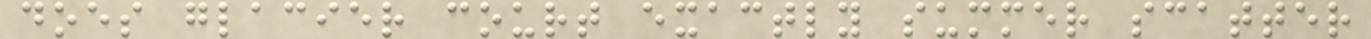does glacier court exactly summer scatter
